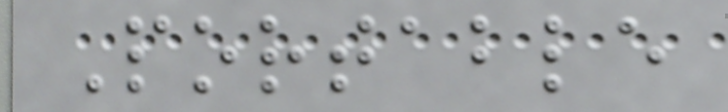Portable
